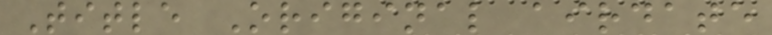Title Original airdate
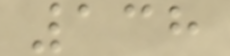138
